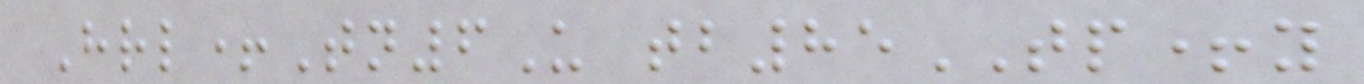Hrl+Tn6U tb85TP+y
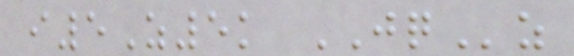i5Z5k JQz
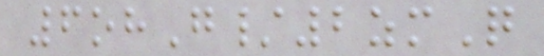6ohG/2zmQ
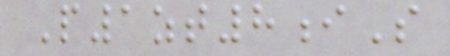P1zt8iS
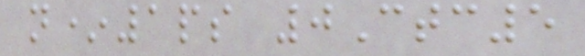n*1ps 0Ctc5
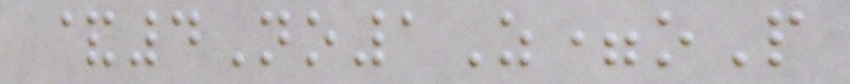&4No1Z=oP
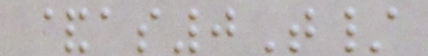&as0T/
